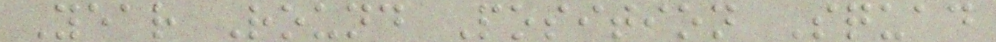Year Round Position Squad
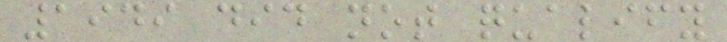1949 did not qualify
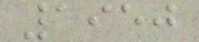1950
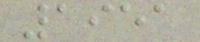1951
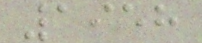1958
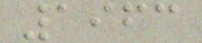1963
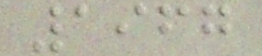1967
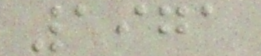1971
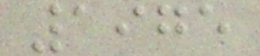1975
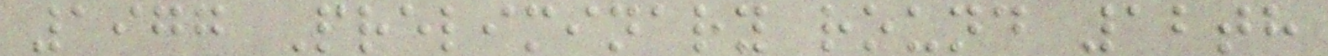1977 Preliminary round 12th
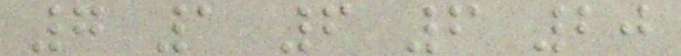7 1 6 6 20
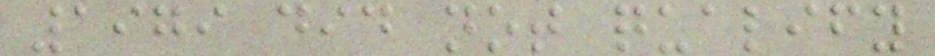1979 did not qualify
